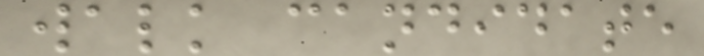walk candidate
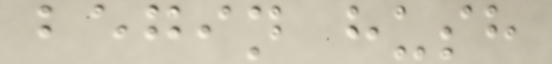begin hush
